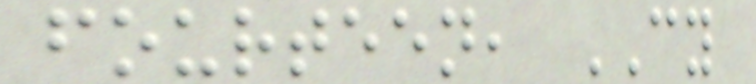fourteen, CY
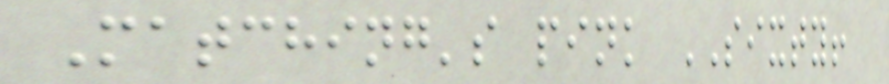Matching's pink SIXTY!
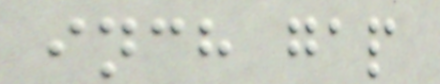inch gap
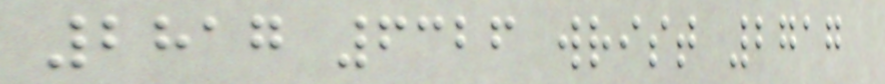2817 6326 wrist 2717
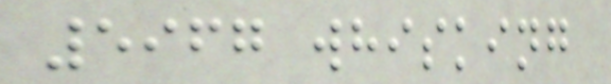5967 whisking
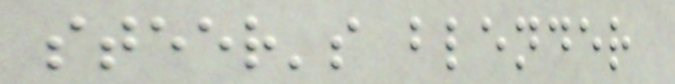steer's blender
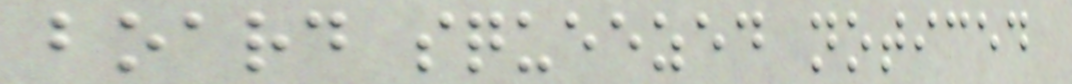board squeezed noticed
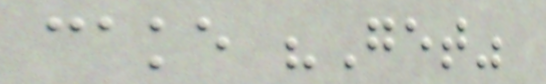cake "Get"
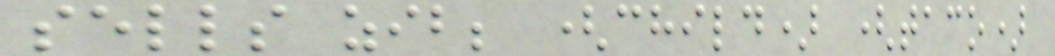sells zib; (child) (taco)
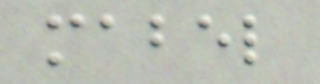mabel
